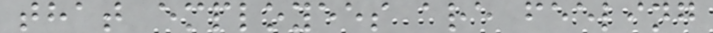that employees are feeling
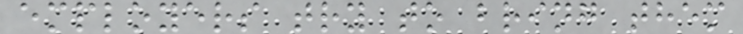employers try to bring them
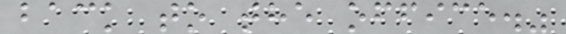back to the office."
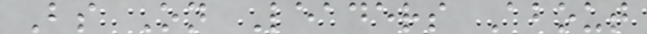Bs On Leaders About
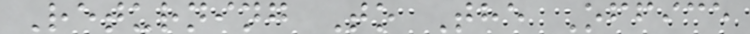Returning To The Office
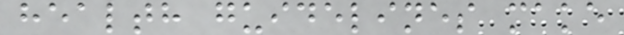health guidelines make
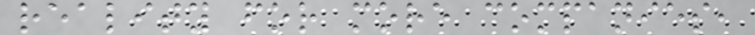reality for more companies,
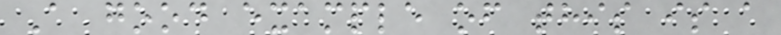A good example of this is a
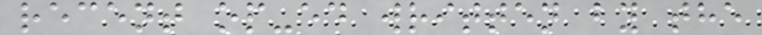recent op-ed written by the
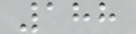188
